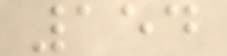154
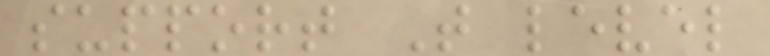support T level
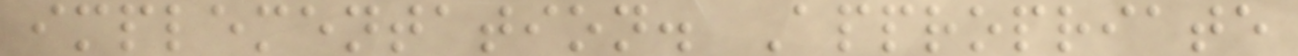implementation. Appropriate
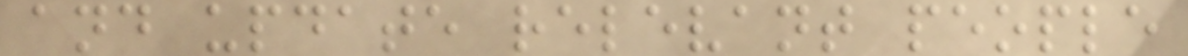and update relevant people
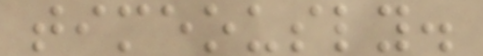timeously.
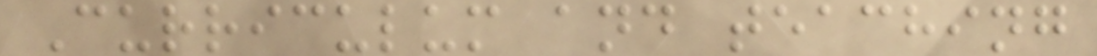Curriculum and teaching
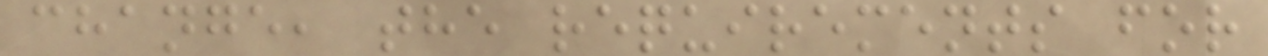change, the requirements for
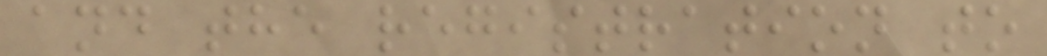and the registration to
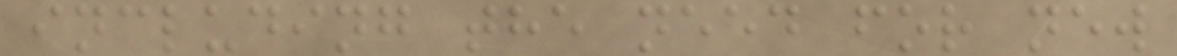including the need for new
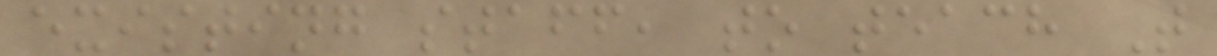existing staff, to teach T
